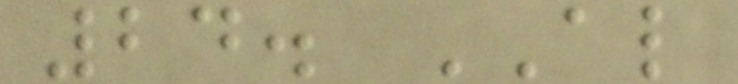24. AL
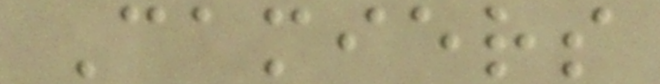Camiers
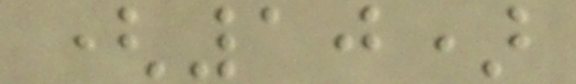(10)
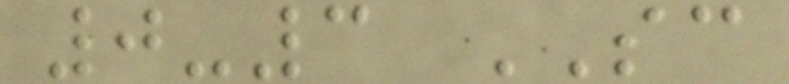0-3 SC
